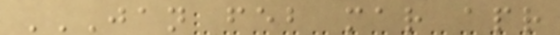JAN FEB MAR APR
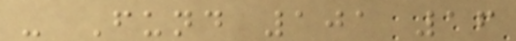- Fund 101 16
